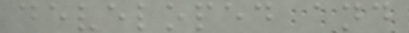developed and
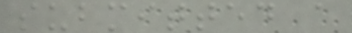submitted a
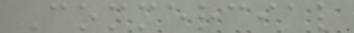Commercial
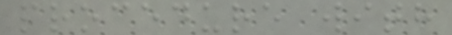procedure with
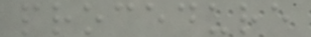procedure
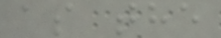as the
